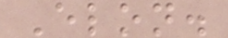Elon.
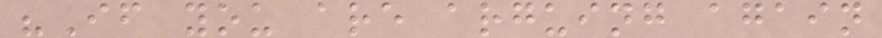"If you are arguing again
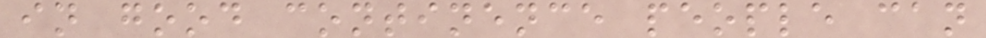in good continence people can
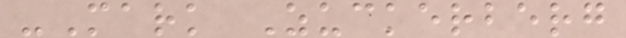-Mark Zuckerberg
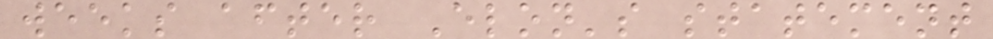weeks after Elon's statement
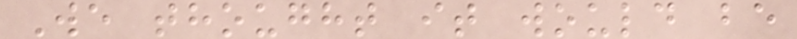We thought it would be
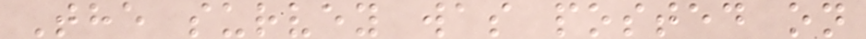The survey was posted on
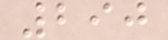290
